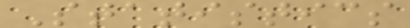Statistics
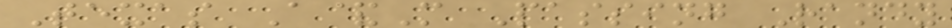Texas A&M Passing Randy
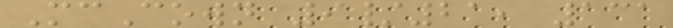McCown 9/21, 131
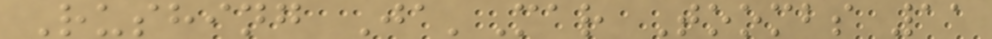Rushing Ja'Mar Toombs 11
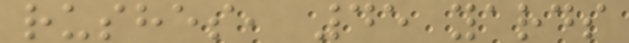rushes, 45 yards
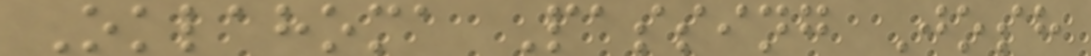Oklahoma Passing Josh
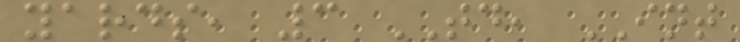yards, 3 TD, INT
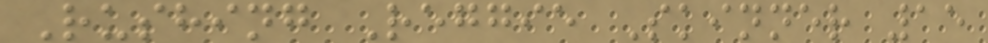Rushing Reggie Skinner 15
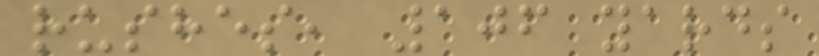rushes, 106 yards
